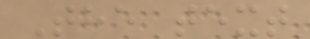The text
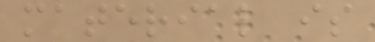material is
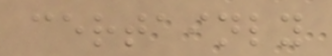certainly
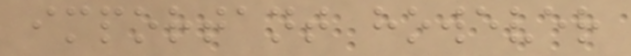important however
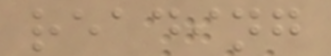reading
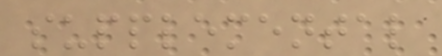supplemental
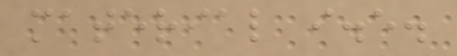material i.e.
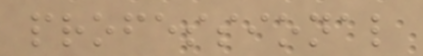professional
